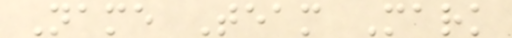Name Team Mark
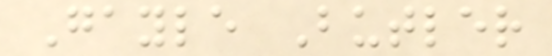Gayle Butler
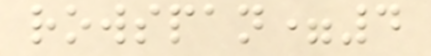rowspan=4
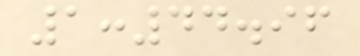1:44.96
